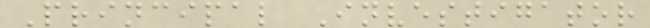Principal Investigator
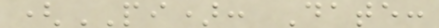(PI): Date:
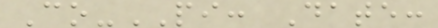Co-PI: Date:
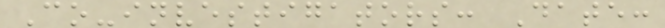Co-investigators: Date:
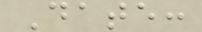Date:
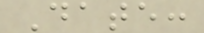Date:
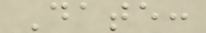Date:
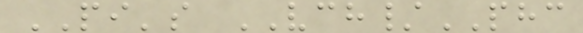PI's VCH/PHC
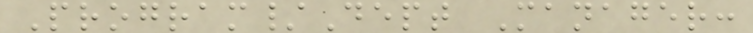Program/Dept Manager:
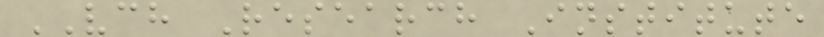VCH Research Institute
